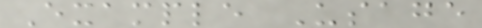Example Usage
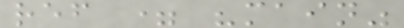ref = "main"
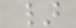}
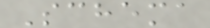Schema
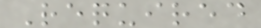Required
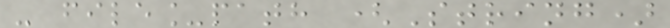- file_path (String)
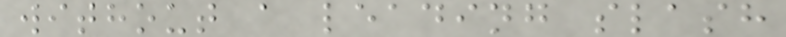without a leading slash
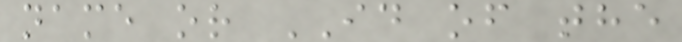name or ID of the
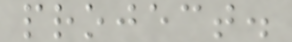project.
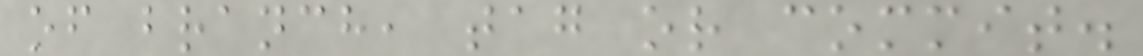of branch, tag or commit.
